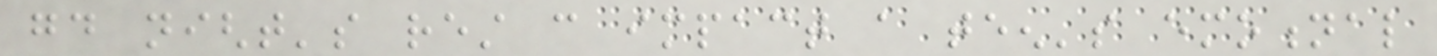good night's rest can impact a teen's emotional
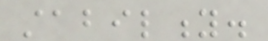stability.
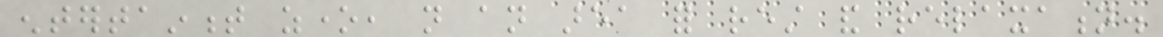entertainment zone, not an area for rest and relaxation.
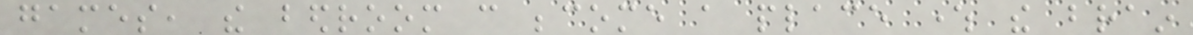games, the bedroom can become a place where the brain
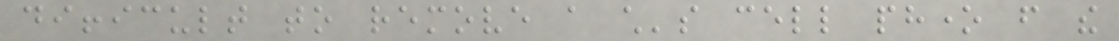difficult to remove a child's cell phone from the
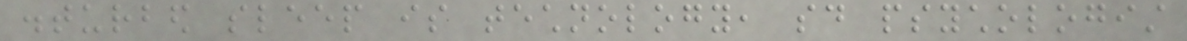disturbed sleep is technology, said psychologist
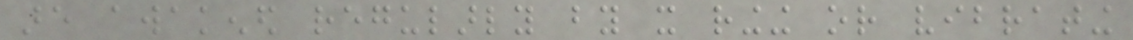are awakened regularly by it ringing or vibrating
